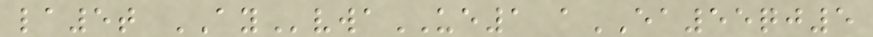la5t AYvwaUE1 aEA55qj5
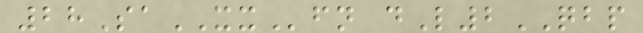28SaXXfn dL2QBP
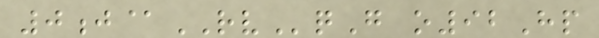0j@RVqG o92Hp
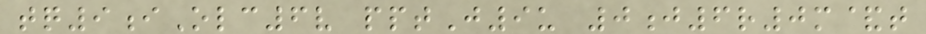tq9iOlc6v pptJ9u 0j6r0m&t
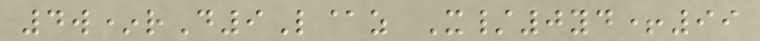4w*rD9L@z X/0yd+99
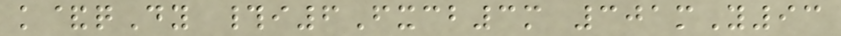k&qDy #i6Fxcb3m 301mY93
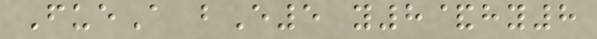FueA bE5 y8&hy8
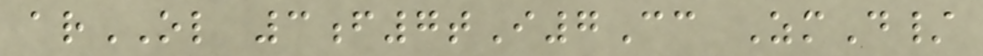arOL 3f7tI7Cc ZmD/
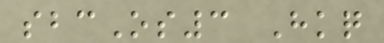sbcOs3 Hkq
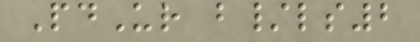PdUr b/ls2
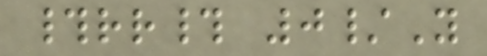#rr# 0/Y
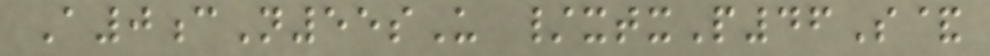A0cN55sU /xtxP46S&
